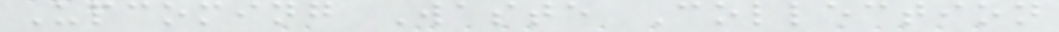Upcoming Waste Collection
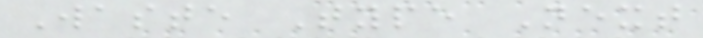Waste Type Next
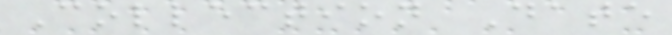Collection Date
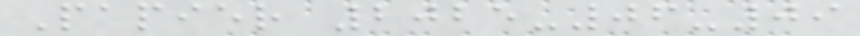Papier 2025-06-09
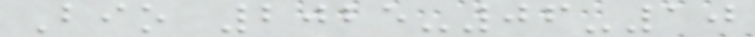Bio 2025-06-10
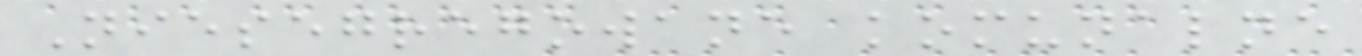Niesegregowane komunalne
